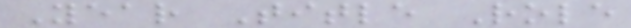Year Title Role
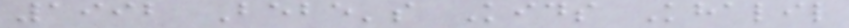1992 Bebe's Kids Khalil
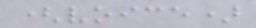(voice)
